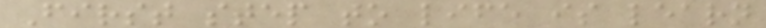First step to life is learn
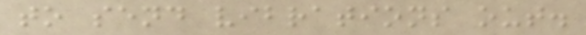to send vibrations out.
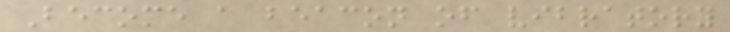Become a beacon of vibratory
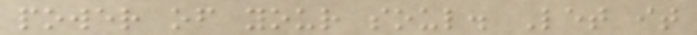power of your soul. Let it
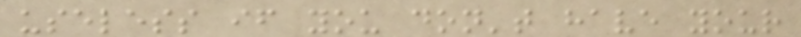useless if you don't have your
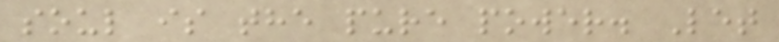soul is the pure power. Let
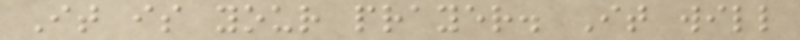It is your prayer. It will
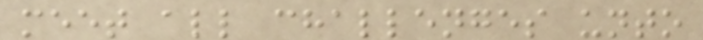meet all challenges unto
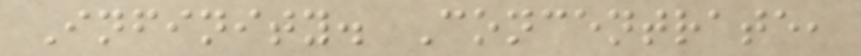Infinity. Concentrate,
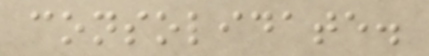consolidate.
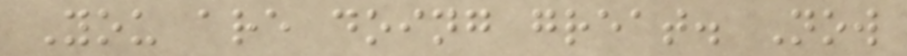You are doing great. Now
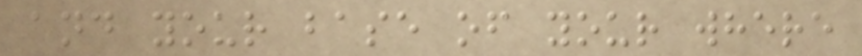and your base of your where
